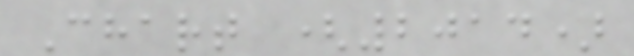Chart (2014)
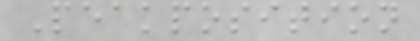Peakposition
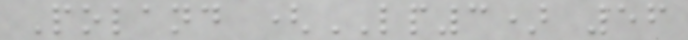Poland (LP3) 56
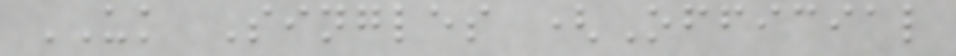UK Singles (Official
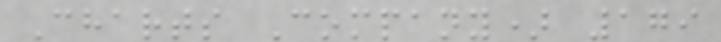Charts Company) 179
